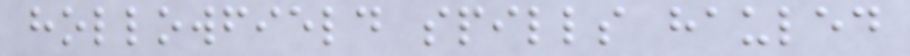hollowfield spills hauled
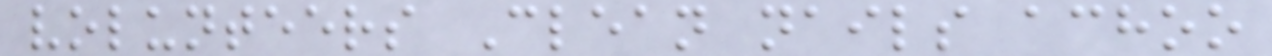volunteers Clean nails achoo
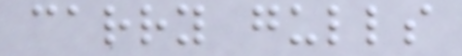carry gulls
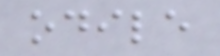odile
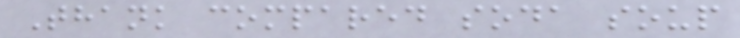Thank compared soda soup
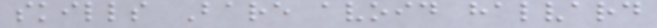skills Bare avoid halvard
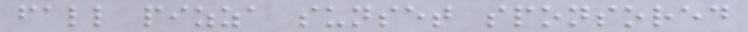fall pizza sunset sponsored
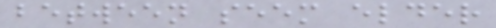between seem elder
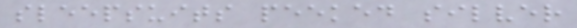sleepsuits peeked silver
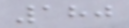180
